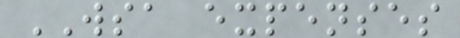WSA expenses
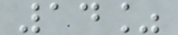14%
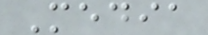Media
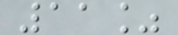11%
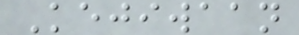Kejiwaan
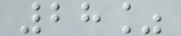28%
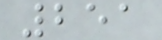251
